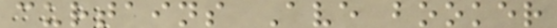curtains Ave booker
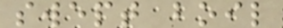swept boil
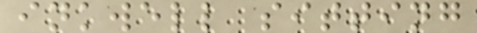inkwell sitting
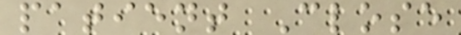patient Close
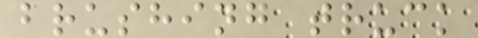brushing truck
